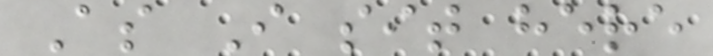As I sit here
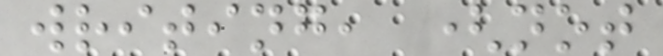writing, (not
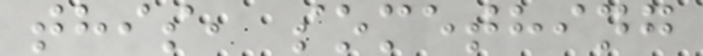this, something
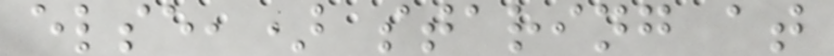else,) staring at
